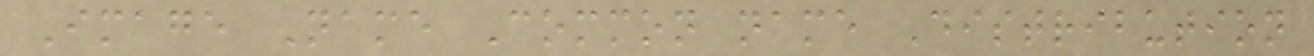Image Name Common name Distribution
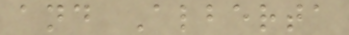and Alberta
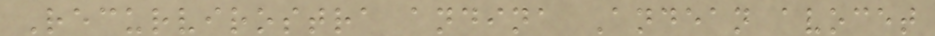Recurvirostra andina Andean avocet
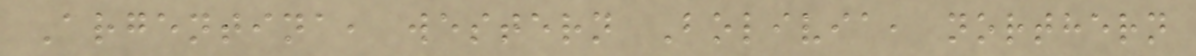Argentina, western Bolivia, northern
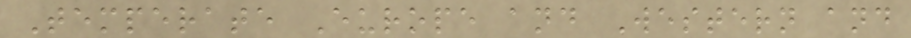Temperate Europe and Western and
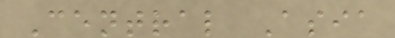Central Asia
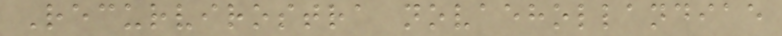Recurvirostra novaehollandiae
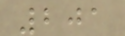201
